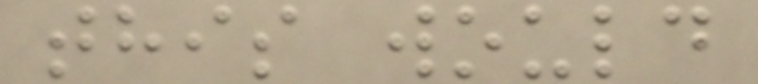this would
